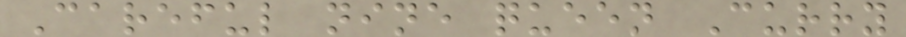Careful nine queen Curry
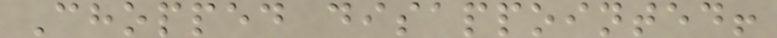Chopped disappointed!
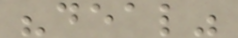"deal"
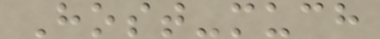Host-much
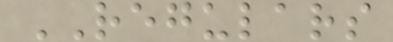REGULARS
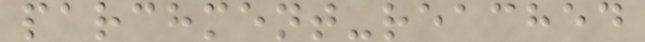parchment-reached
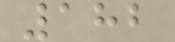182
